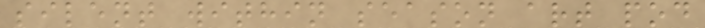silent within season art pod
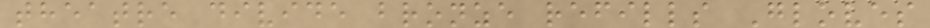theatre divide bronze refills Gloves
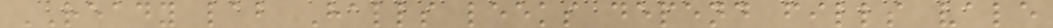READY lab Halls leeks depend fills vale
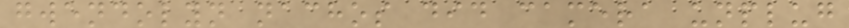gwendolyn nachos did camera unplug
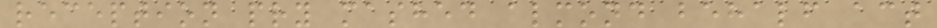reception pry mashed almond behalf act
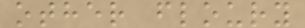other floury
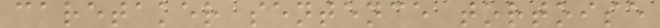caretaker sentence tortoise
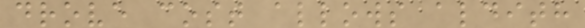drove cost allows aldith
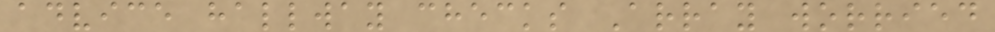advice hallway checks Array worried
